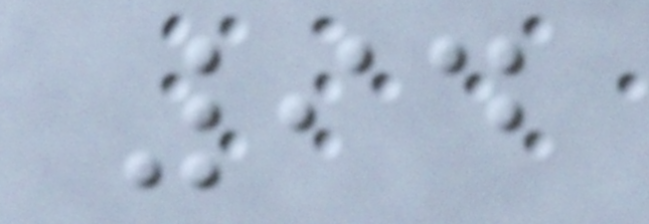94
